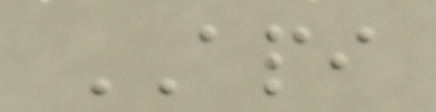API
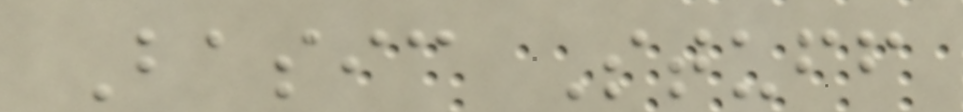Basic Stuff
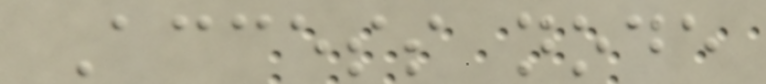Access node
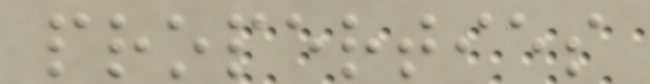properties
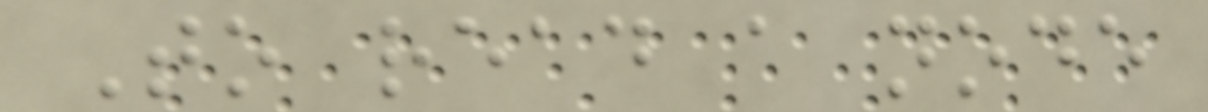To read a node
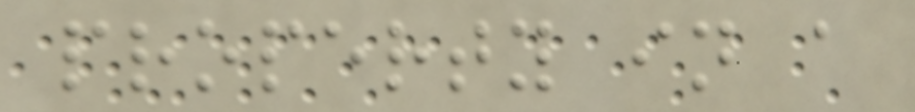property in a
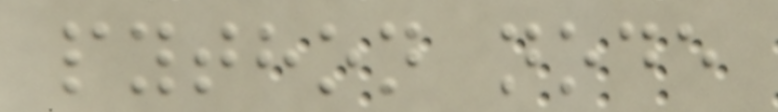python node
